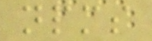npms
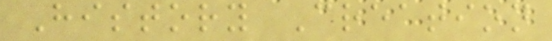History Creation
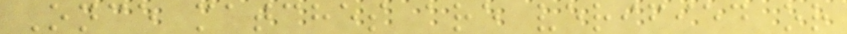Once matches are verified or
